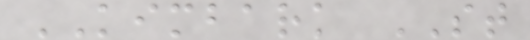KIMBARK ST
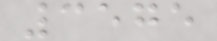3575
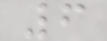6
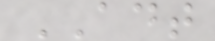ADT
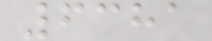6381
